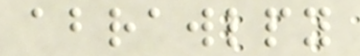abrawlpy
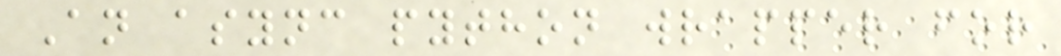An async python wrapper for
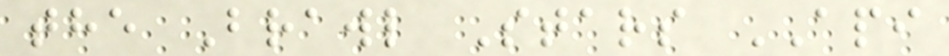the Brawl Stars API
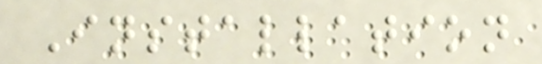Installation
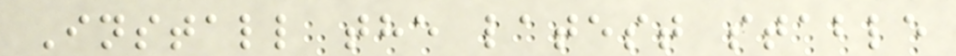Install the latest stable
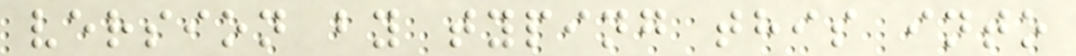version by typing this into
